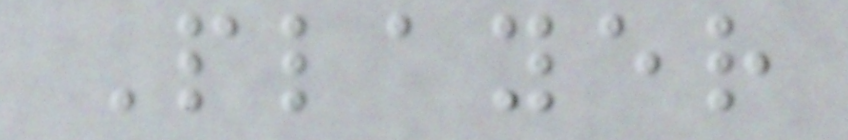Player
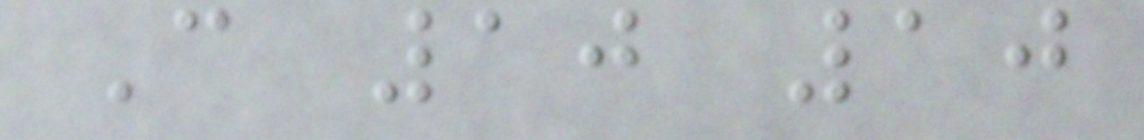C 10 10
